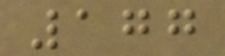177
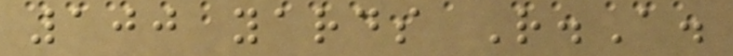100 yards R.A.
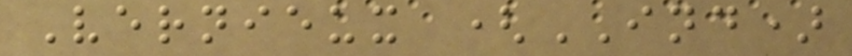Vernieux (IND)
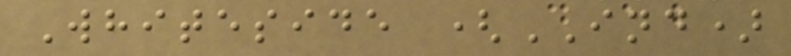Whiteside (IND)
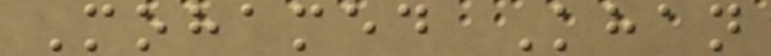Mohamed Khan
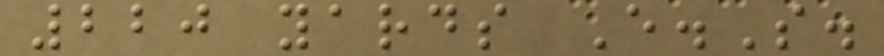220 yards E.S.
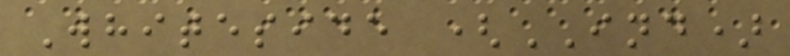Whiteside (IND)
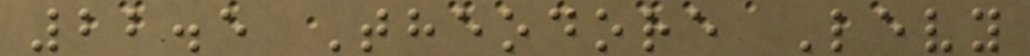22.5 Theodore Levy
